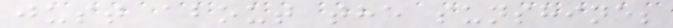just about the sunshine;
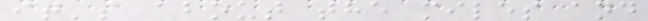it's about the miles and
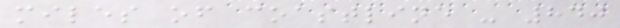miles of coastline - 840
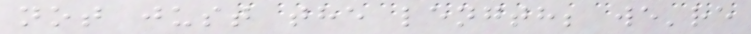not just the length; we're
